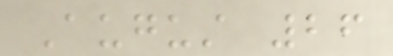August 26
